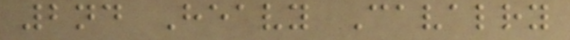2nd Heavy Cavalry
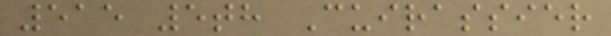515 5th Cuirassier
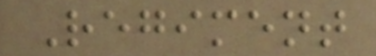Regiment
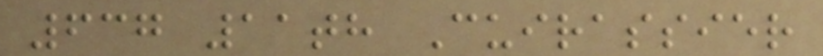637 11th Cuirassier
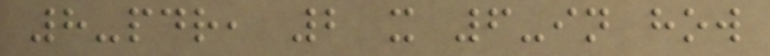8-pdr, 2 x 6-in how
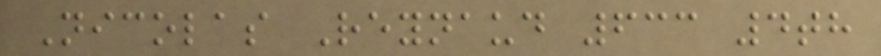Nicolas Reynaud 633 4th
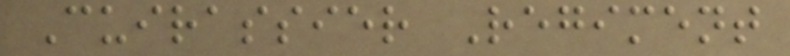Cuirassier Regiment
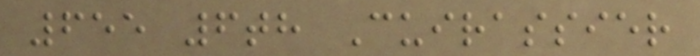655 6th Cuirassier
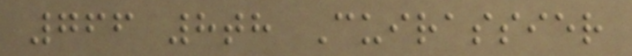766 8th Cuirassier
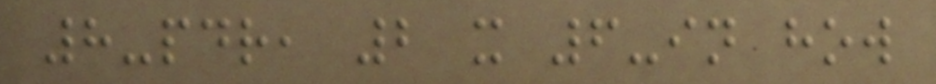8-pdr, 2 x 6-in how
